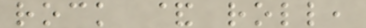rock & roll,
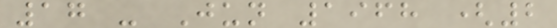17 - Jun 1968 (2
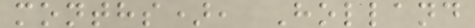months), Holland
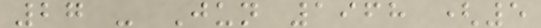27 - Jun 1968 (5
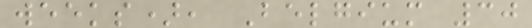weeks), Belgium 30
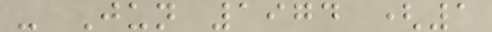- Jun 1974 (1
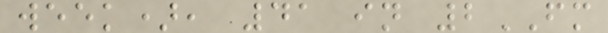week), 41 in 2FM
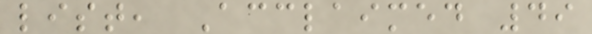list, Acclaimed 49
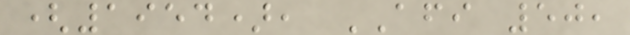(1954), AFI 50,
